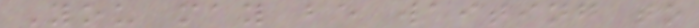You may be waiting to
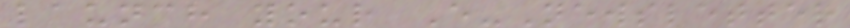launch your E-Newsletter
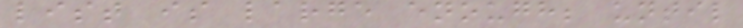list is large enough; until
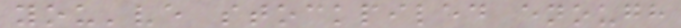you've stockpiled enough
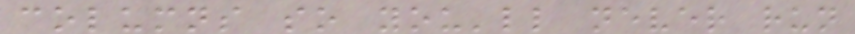columns so you'll never run
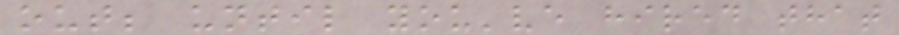out; until you've hired that
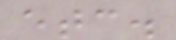etc.
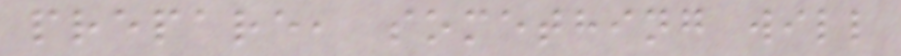prepare, something will
